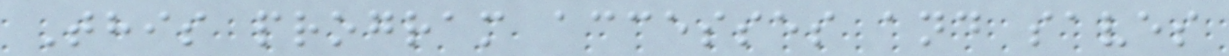This program accesses and saves
